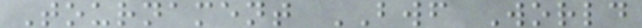Tournament BWF World
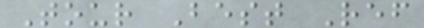Tour Best Ref
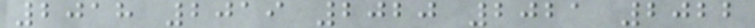2018 2019 2020 2021 2022
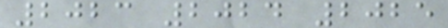2023 2024 2025
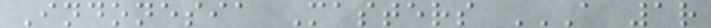Indonesia Masters A 1R
